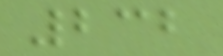232
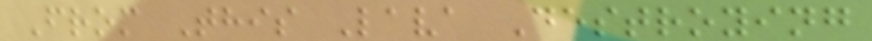From This Lava Destroying
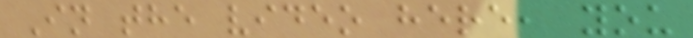In the video here, you
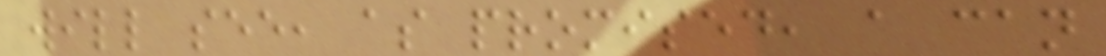will see, as promised, a can
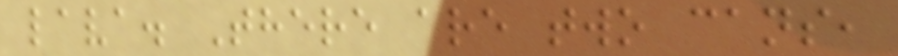lava. There are two cans,
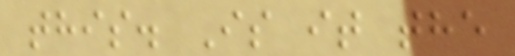this. Is it the
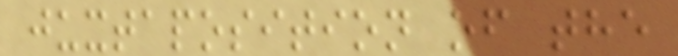juxtaposition of the
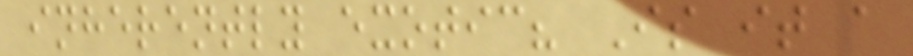inherently exotic? Is it a
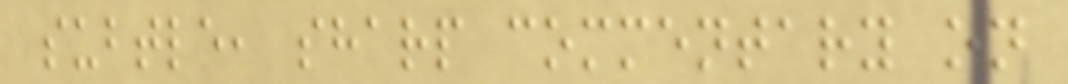subtle, sharp commentary on
